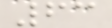63
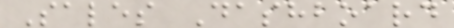Sales Dashboard
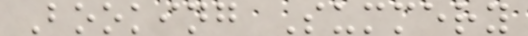Booking Summery
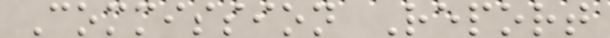Commission Report
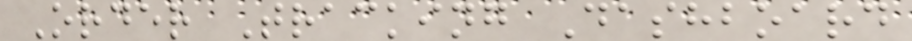Order Tracking Dashboard
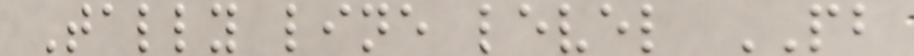Tally line level PB
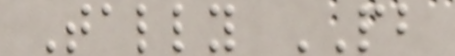Tally PB
